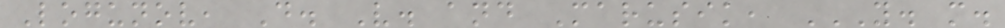Logunov, D. V. and Marusik, Y. M.
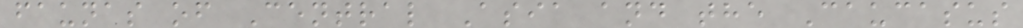faunas of Central Asia and the Caucasus
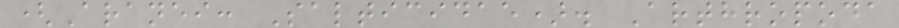(Aranei: Salticidae). Arthropoda
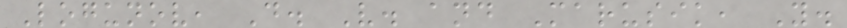Logunov, D. V. and Marusik, Y.
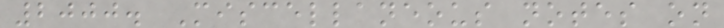2000. Miscellaneous notes on
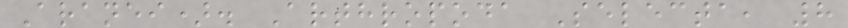Aranei). Arthropoda Selecta, 8
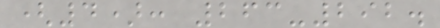(4): 263-292.
